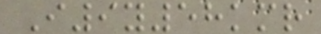I9y58kmr
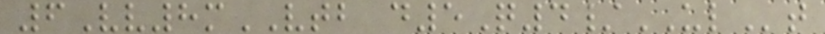6Vv8mVTB d5Q4/ULt
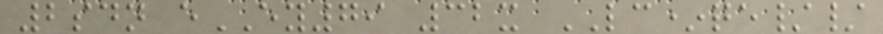2sdn eEY79 32x LC*qe//
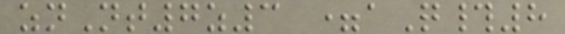znNt7z3 =aQ#8
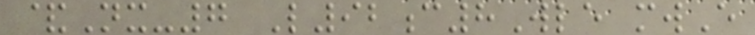&Nx-7 L92c8Wle mwE
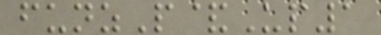funzP&Up1
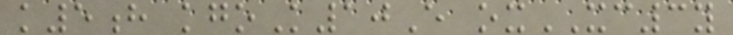k5h kgoK10E oxXC3y
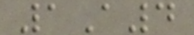1A4
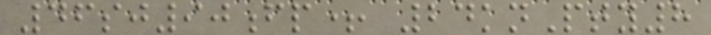46sj90fp+ 24knPty8
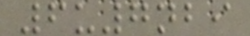6u7nbi
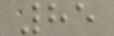85
